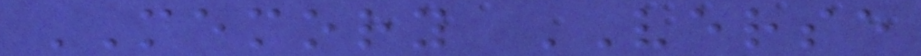MEMORY VERSE
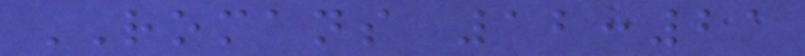ROMANS 12:21
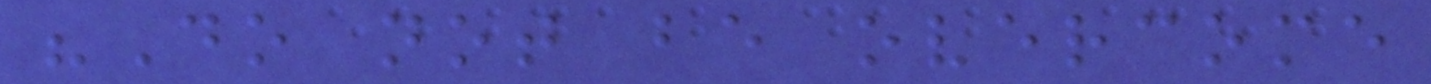"Do not be overcome
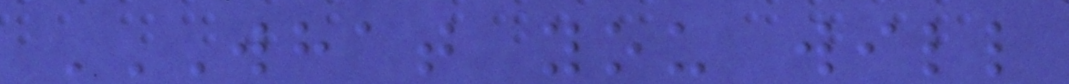WHAT YOU WILL
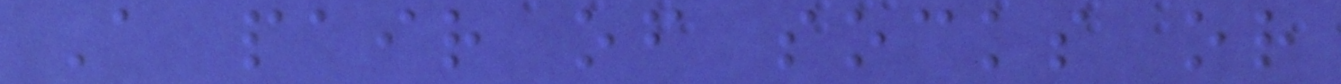A pair of socks or
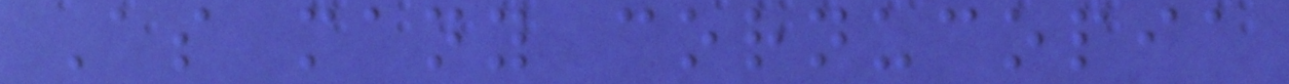As many cornucopia
